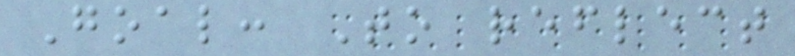Goal: To reflect
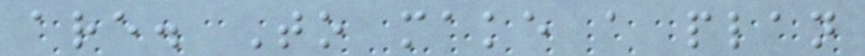are. To make a plan
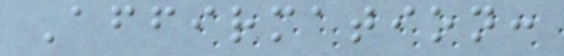Affirmation:
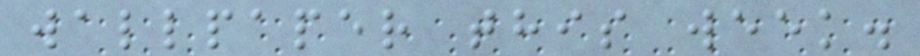wallpaper this week.
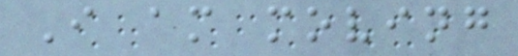I am moving
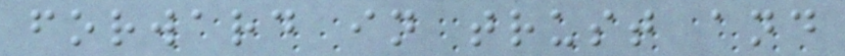forward in trust and
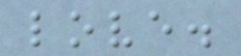love.
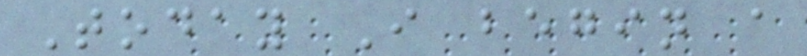Today I begin a
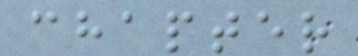chapter
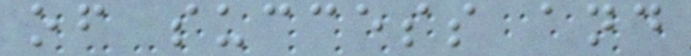of success and
